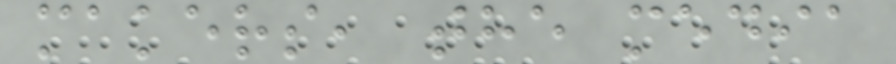makers, the media
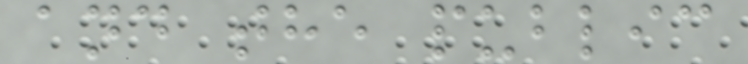and the public
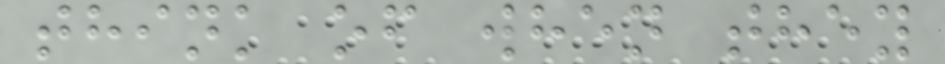think of when they
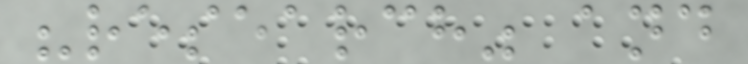"research" and
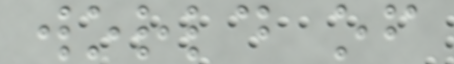world of
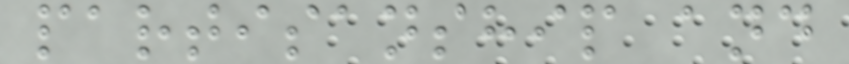partisanship and
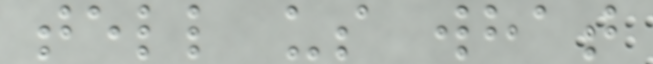tell us what
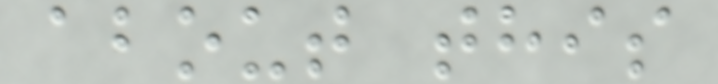about this
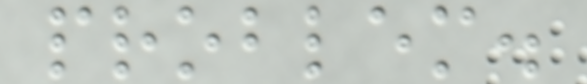problem.
